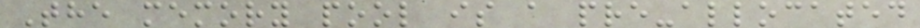The memory pool is a pre-allocated
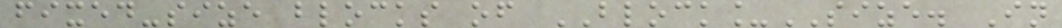fixed-size blocks of BLOCK_SIZE. In
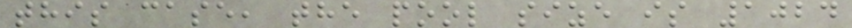this case, the pool size is 1024
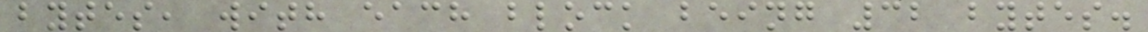bytes, with each block being 32 bytes.
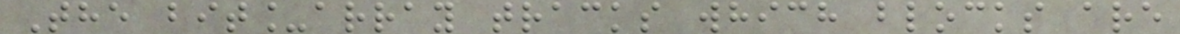The bit_array tracks which blocks are
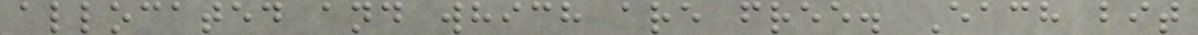allocated and which are free. Each bit
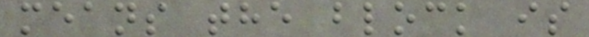means the block is
